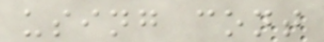using cont
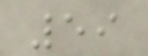59
